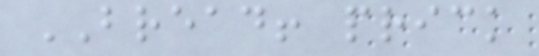BREAD! prick
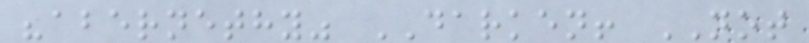"abernethy" DARKEN! NOT
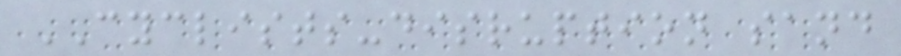CYCLISTS-disruption sand
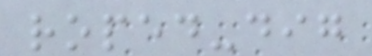roped-dig
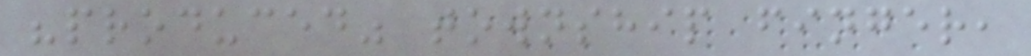"produced" township finger,
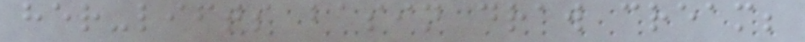her-lifts basin draw cream;
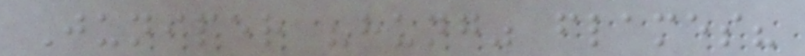Juniper "hung" flames?
